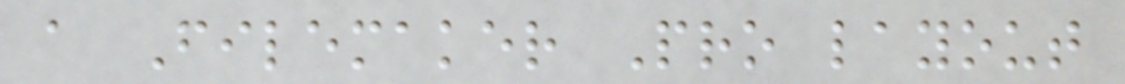a Filemaker Pro layout
